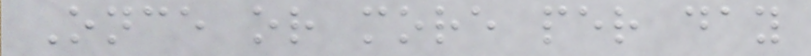Once or more per day
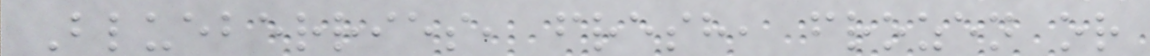Blueberries, fresh, frozen or
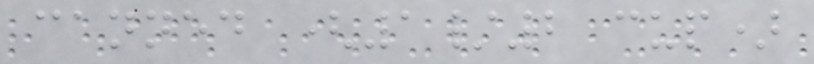canned (1/2 cup)
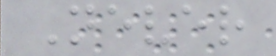Never
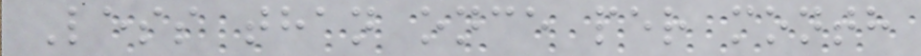Less than once per month
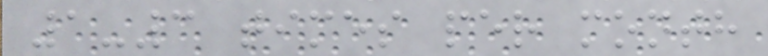1-3 times per month
